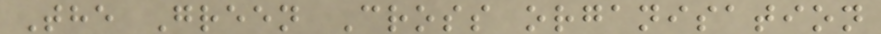The Green Cross organisation
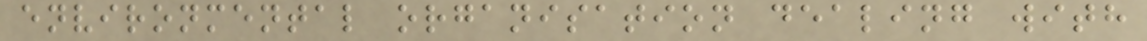environmental organisation dealing with
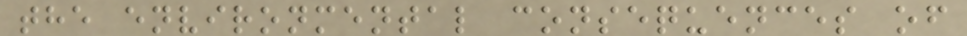the environmental consequences of
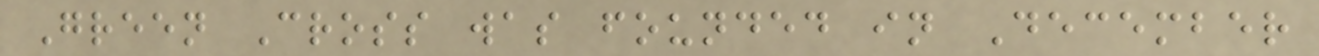Green Cross was founded in December
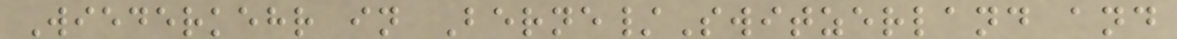Wiederkehr in Berne/Switzerland and
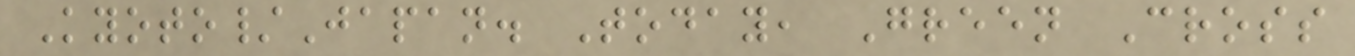Kyoto/Japan. Today, Green Cross
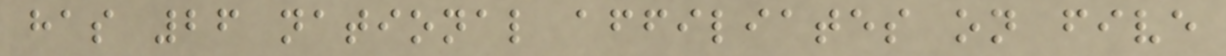has 26 national affiliates on five
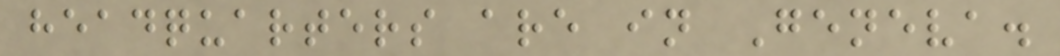headquarters are in Geneva.
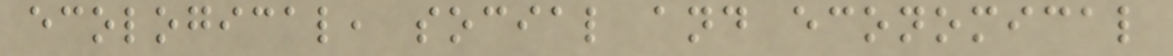ecological, social and economical
